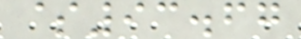$93.67
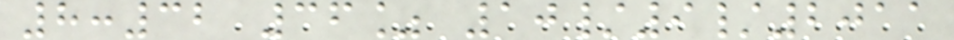8:32 36% 10/9/2011
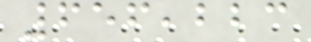656,223
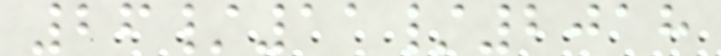26/11/2018
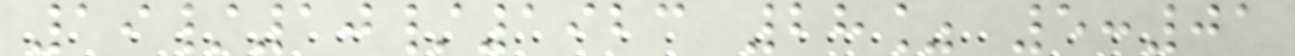19/10/1923 28% 5:01
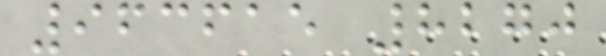963615 8270
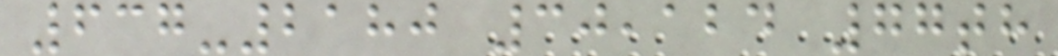637-2180 30,124 77th
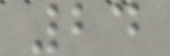24
